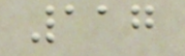117
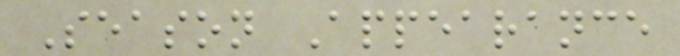Season Appearance
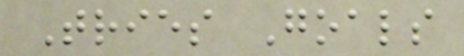Tries Goals
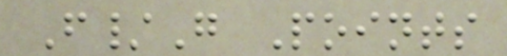F/G Points
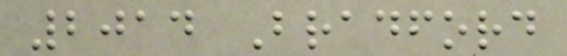2014 Bradford
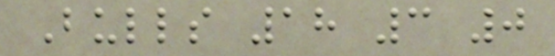Bulls 18 3 0
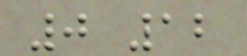0 12
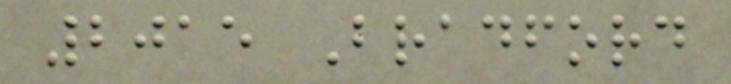2015 Bradford
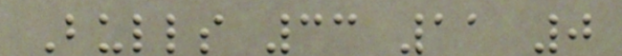Bulls 33 11 0
